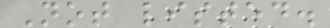Not listed.
